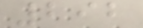292
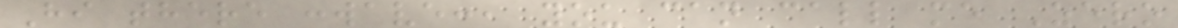Hi there :wave:, you can call me Zero
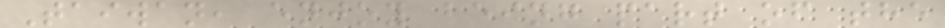Taiwan, enjoy being part of the
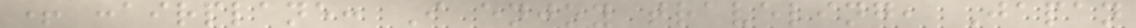+ :airplane: I enjoy traveling, Japan
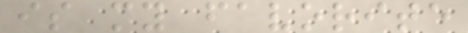is my favorite
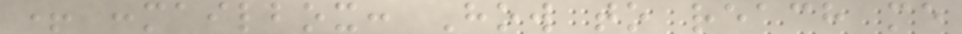+ :mailbox: How to reach me
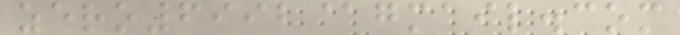zero6992@gmail.com
